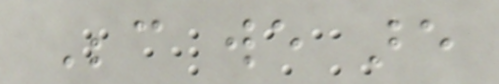Because we are
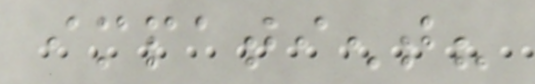impatient?
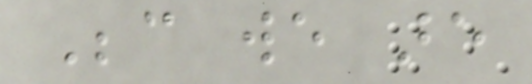Because we are
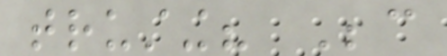trusting? Because
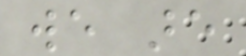we are
